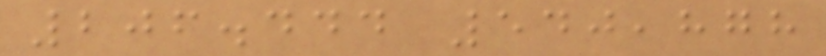206.444 540,878
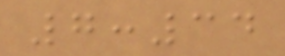7:34
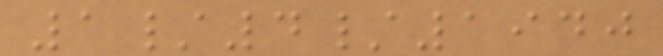1/4/1940
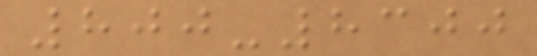800-8300
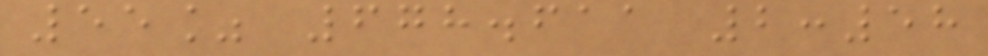55% 678.611 2:58
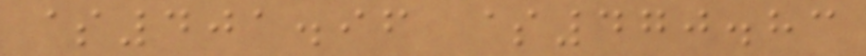$401.96 $470.83
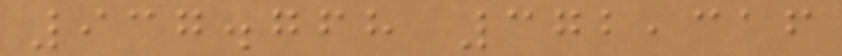937.768 372,316
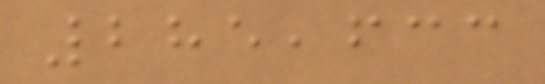285,633
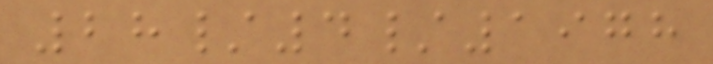28/4/1978
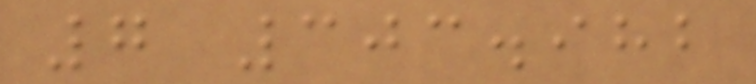7 303.982
